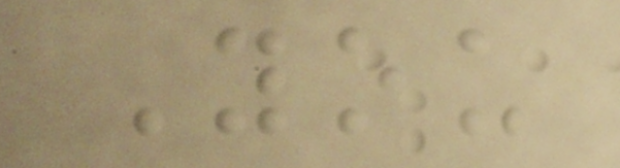You
